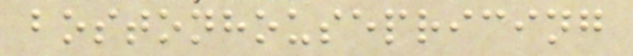bostonhousepricing
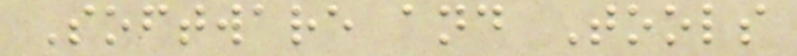Software and Tools
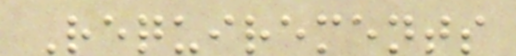Requirements
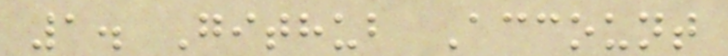1. Github Account
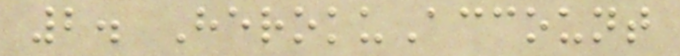2. HerokuAccount
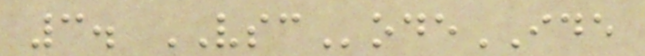3. VSCodeIDE
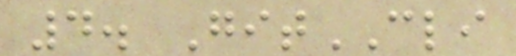4. GitCLI
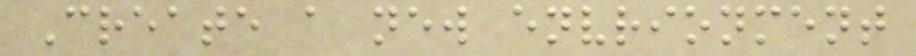Create a new envrionment
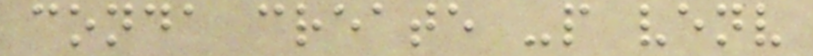conda create -p venv
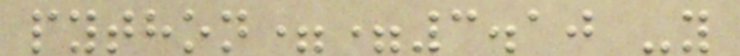python==3.10 -y
